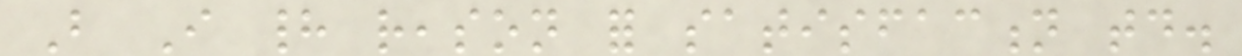But I had reason for satisfaction today.
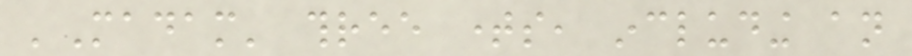'Madam' three times, including an
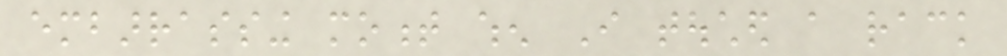embarrassing moment when I touched a rack
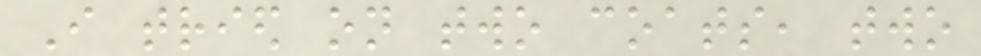I tried on two coats, two
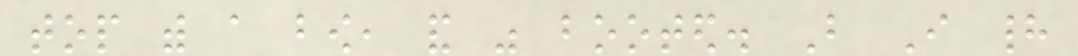top with a bow, and was booted. But I had
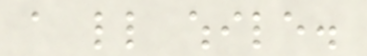a little while.
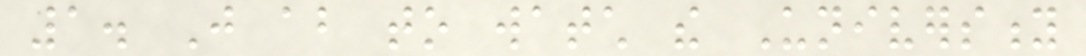1. Just about to watch the University
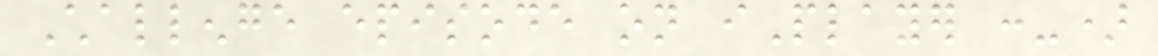Challenge episode on iPlayer :-)
